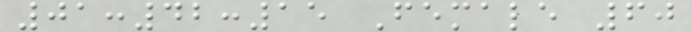01:42:15 Female 60
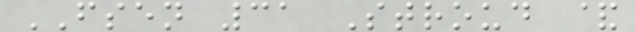FSEN 31 Stroud &
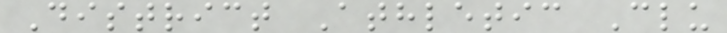District Athletic Clu
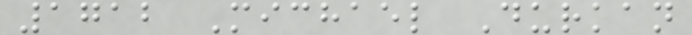1712 Michael Durkan
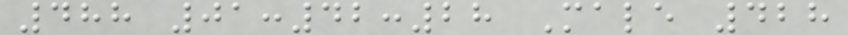488 01:42:28 Male 428
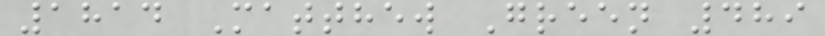1814 Matthew Green 489
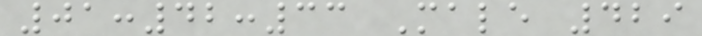01:42:33 Male 429
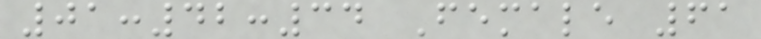01:42:34 Female 61
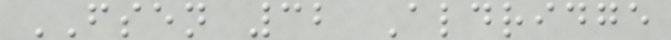FSEN 32 Aldridge
